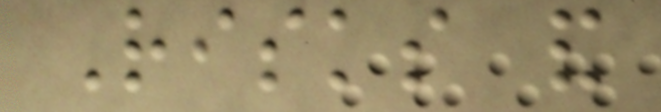Risks and
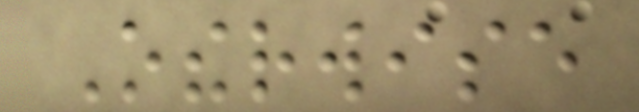Otherwise
